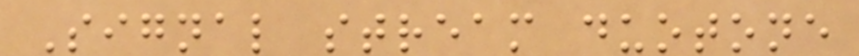Signal stream duotone
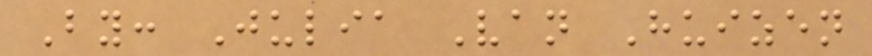By: Julia Van Huizen
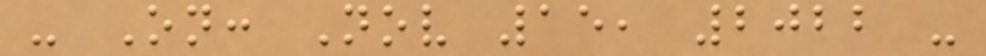- On: Nov 15, 2022 -
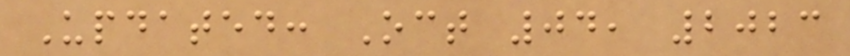Updated: Oct 04, 2023
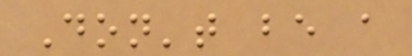Don't be a
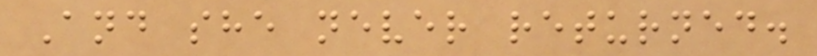And she never returned.
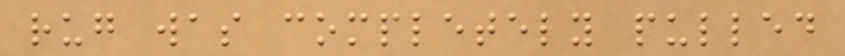rug was completely pulled
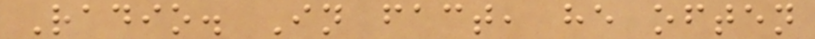Radio. In fact, he often
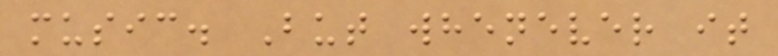music. But whenever it
